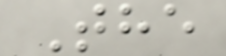The
